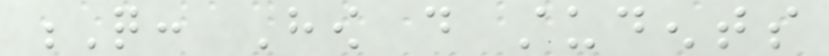Q: How do students
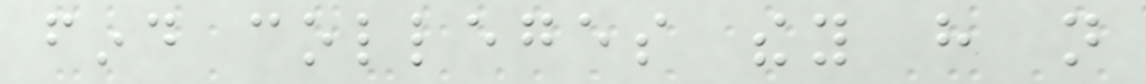find colleges they have not
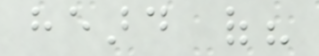heard of?
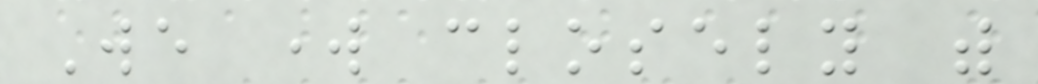We work closely with
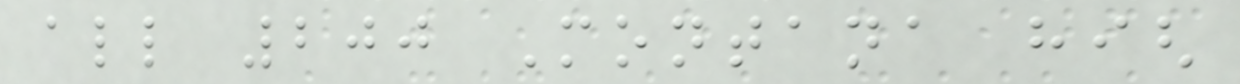all 200 Montana high
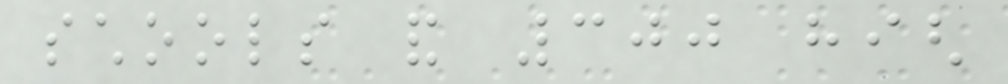schools and 300 high
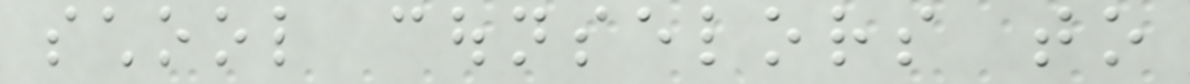school counselors to
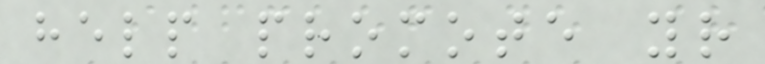help promote your
